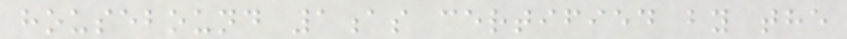housebound 1as certified by the
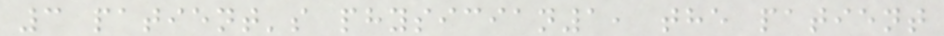3 patient's physician1, the patient
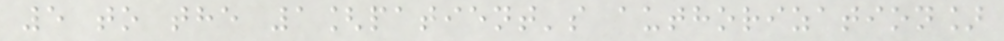5 to the 1[patient's authorization]
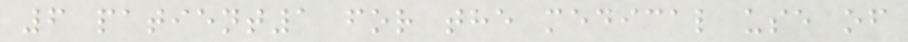6 patient1 for the medical use of
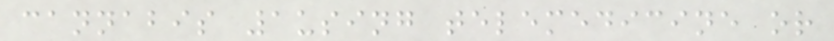cannabis 1using telemedicine or
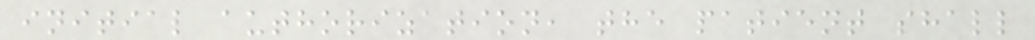initial authorization, the patient shall
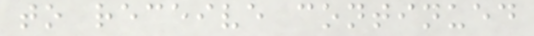to receive continued
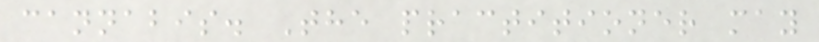cannabis. The practitioner may
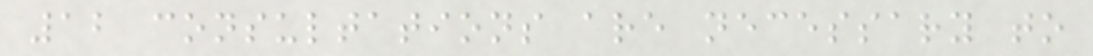12 consultations are necessary to
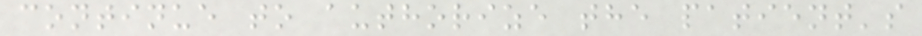continue to authorize the patient's
